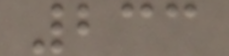233
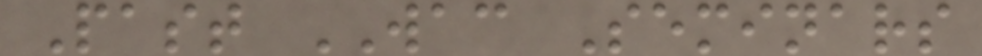Past WAC Seminars
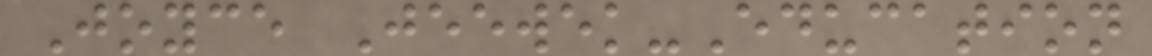Joyce Jeewek-Education
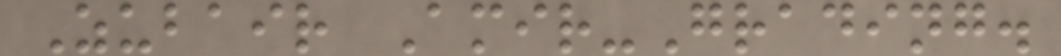Zubair Amir-Grading.
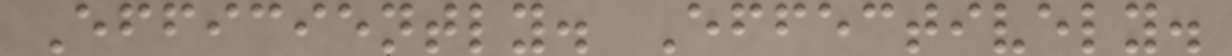Efficiently. Effectively.
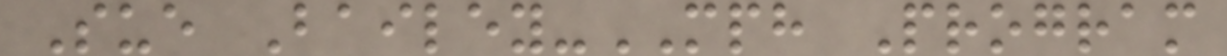Sue Bailey-MPH Program
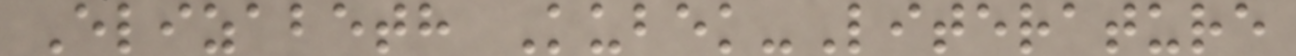Elizabeth Kubek-Literature
